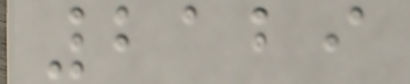2129
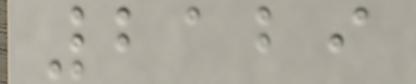2129
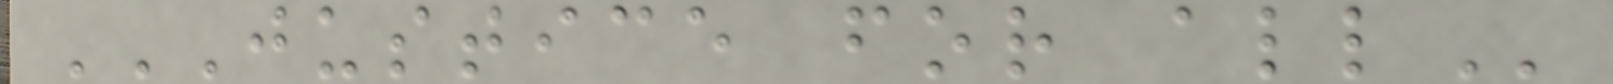JUSTICE FOR ALL
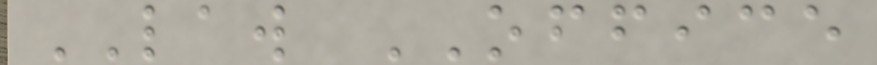LAW OFFICE
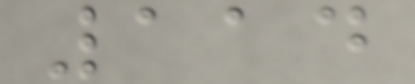114
